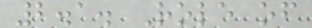2.1. Role of
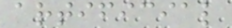artificial
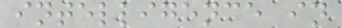intelligence in
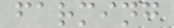farming
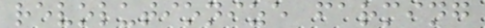revolutionize farming
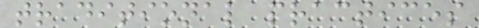traditional practices
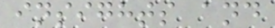insights and
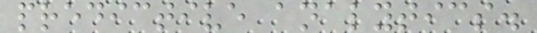predictive analytics.
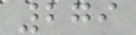279
